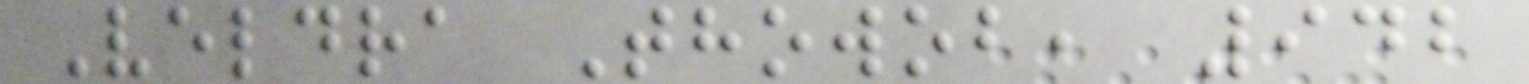Veldra Thowob, 942
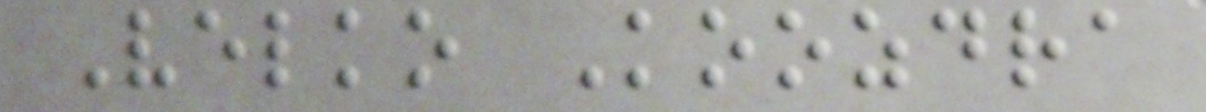Velko Koozdra
